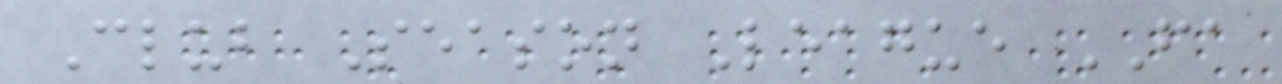Club Season League FA
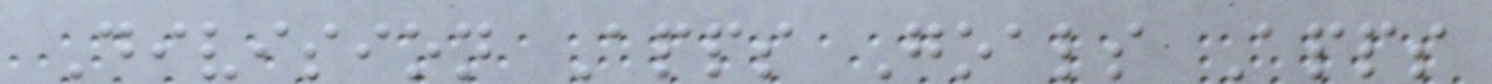Division Apps Goals Apps
